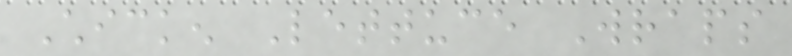Chicken Lettuce Wraps
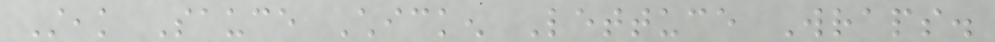Steak Sauce Chicken Lettuce Wraps.
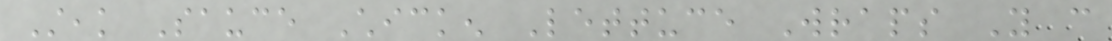Steak Sauce Chicken Lettuce Wraps You can
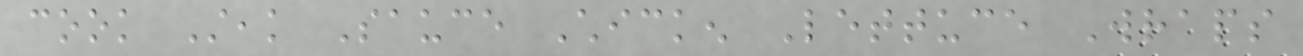cook Steak Sauce Chicken Lettuce Wraps
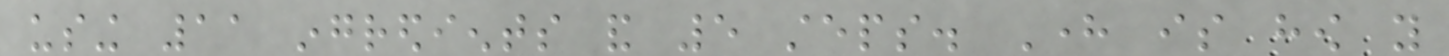using 11 ingredients and 5 steps. Here is how you
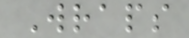Wraps
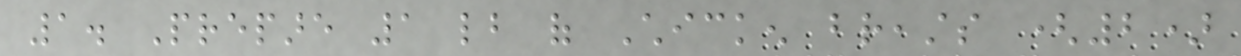1. Prepare 1 lb of Chicken breasts (2)
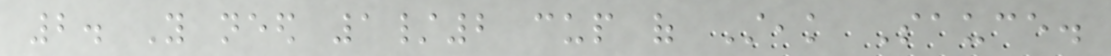2. You need 1/2 cup of Steak Sauce.
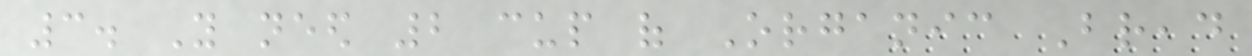3. You need 2 cup of Organic Bread
